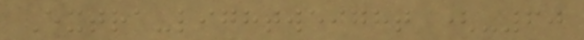Extra-lightweight (-60
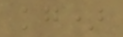kg)
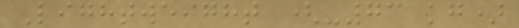Lightweight (-73 kg)
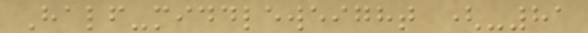Half-middleweight (-81
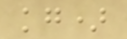kg)
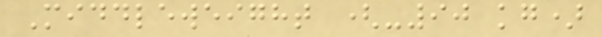Middleweight (-90 kg)
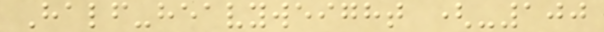Half-heavyweight (-100
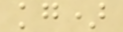kg)
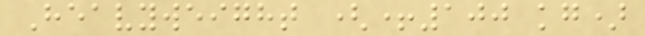Heavyweight (+100 kg)
